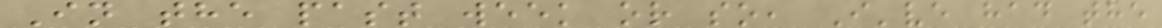In the past week or so, I've had the
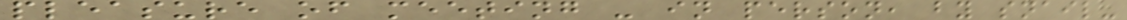pleasure of meeting - in person, by snail-
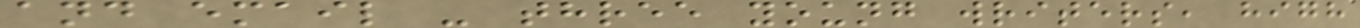and email - three young writers, high
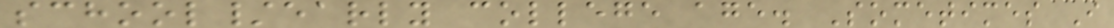school/early college age. Sometimes I
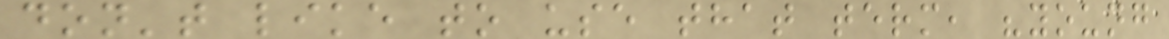don't like to use that term, "young
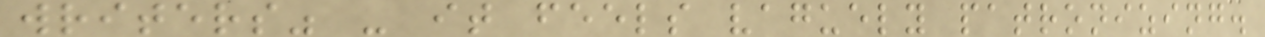writers" - it feels vaguely patronizing.
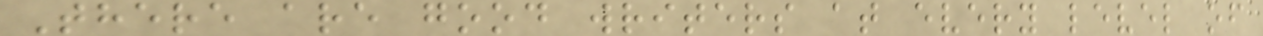There are good writers at every level of
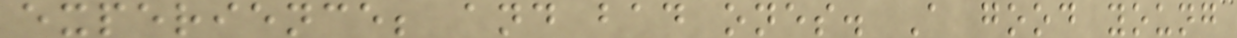experience; and bad ones. A good young
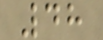48
